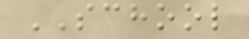SCHOOL
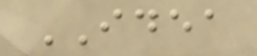IDEA
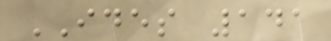IDES 141
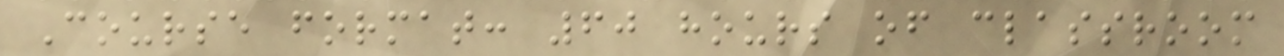Course format: 60 hours of classroom
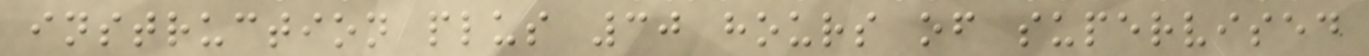instruction plus 30 hours of supervised
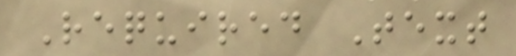Required Text
